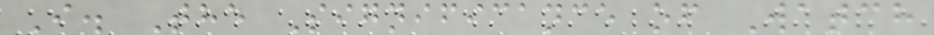I. The Significance of Watch
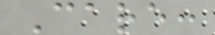Care:
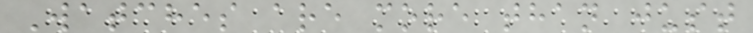Watches are more than just
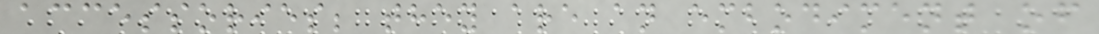accessories; they are an embodiment of
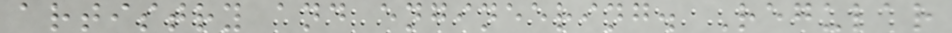artistry and engineering. Regular
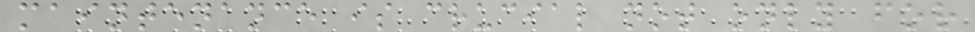maintenance is crucial not only for
